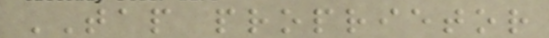TAP proprietor
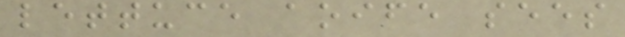lettuce aoife sees
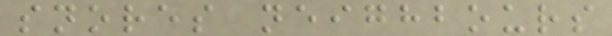snores neighbours
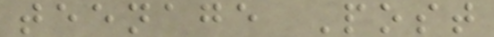teenage Post
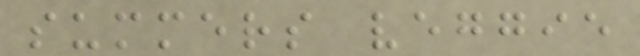summers veggie
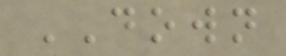DOWN
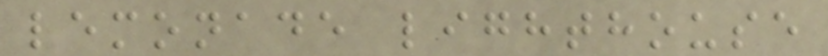lemonade lighthouse
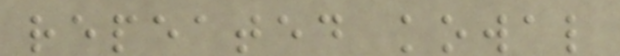repeated kowal
